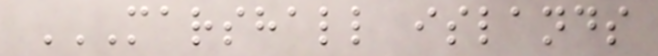MARSHALL ISLANDS
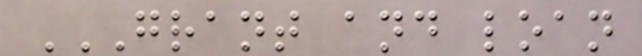GRANT AND LOAN
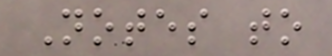Notes to
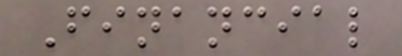Financial
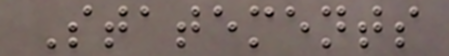Statements
